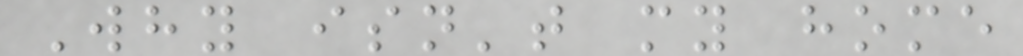Why isn't my home
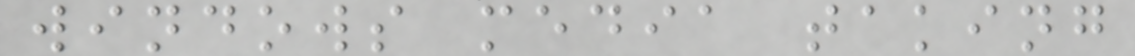windows media taking
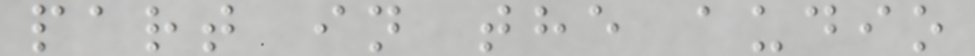part in the audio
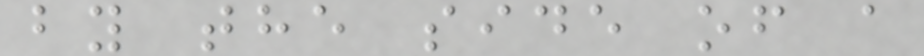by the side of a
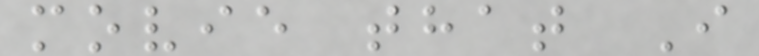movie that I
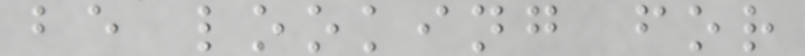be looking for
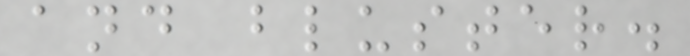and bluster.
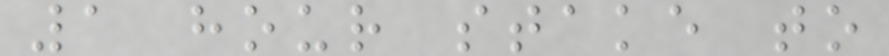1 hour stake to
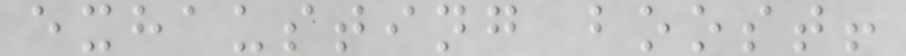exhausting boost!
